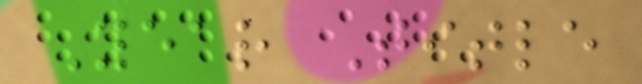Year Title
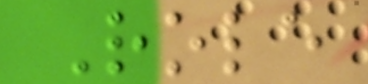Role
